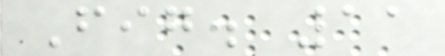Fig. 11
